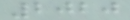2020
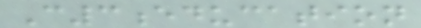C3education
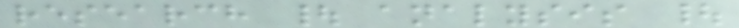research | analysis |
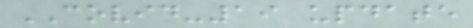COVID-19 update
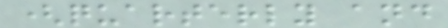(quarterly and
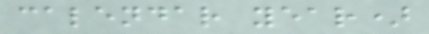calendar year)
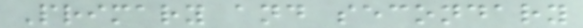Primary and secondary
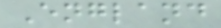England
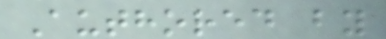Authored by
